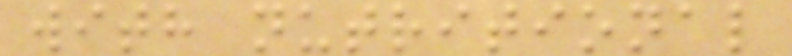with nutritional
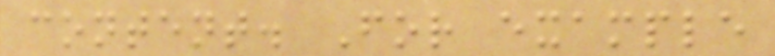content. For example
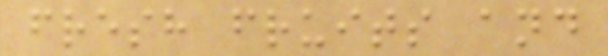fresh fruits and
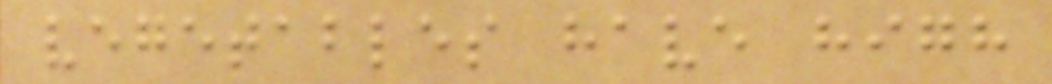vegetables have high
